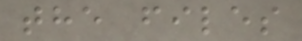the files
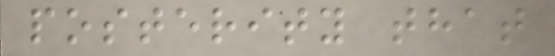posterity that
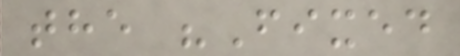the "Fixed
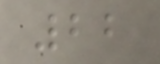22
